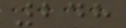248
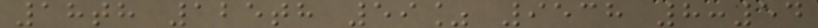18th 125th 59% 9538 8:54
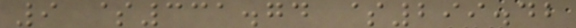9 $331.74 $299.42
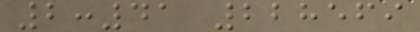2:41 228569
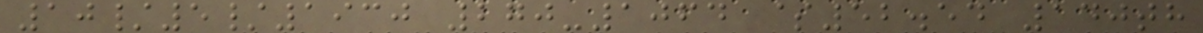10/5/1930 270-1064 $52.54 140th
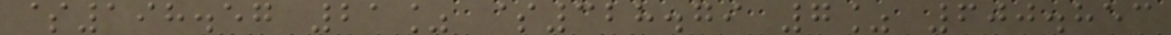$198.57 21% $328.79 7% 600.853
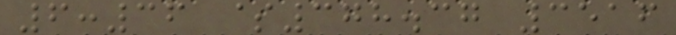6:36 $378.37 3516
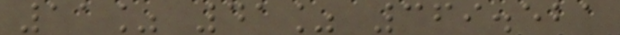11% 41% 369.521
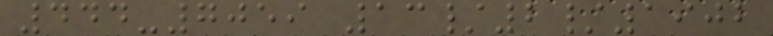444-7059 13/2/1902
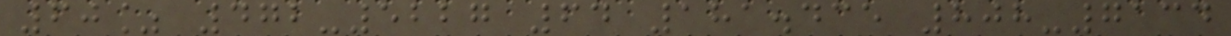60% 472-5227 64 181.435 808-7134
